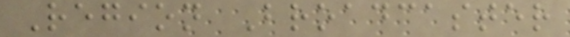Region Broadcaster
